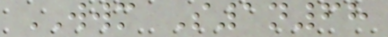WWM S1n68
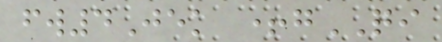fw4Jek +gQI
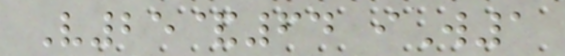V25&64 iW1
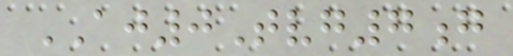AJ0Tvg7g
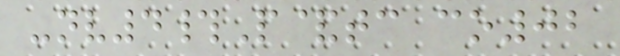-nv4#P&tc co02
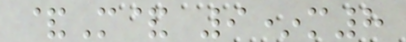&M& 9*m8
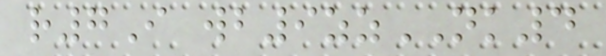r7I wb9zzNK4
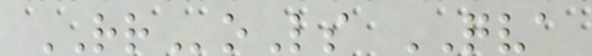RRoLs QVA
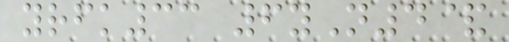yrfk33 6yN4&
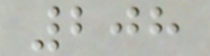208
